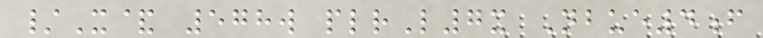/X& 578w plrL7x Nbue4f
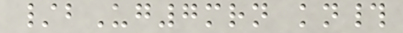/bUg7mrn kn#
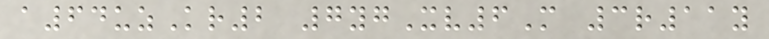a64uzKr2 7ygXv6M 3r11y
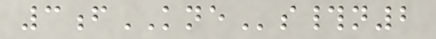3fKNEs#n2
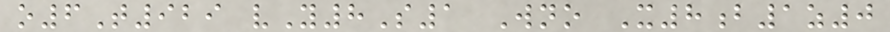o6T929 vY8S1 Wno X8b1z0
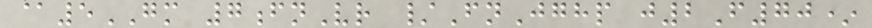@5GM 7fnVr /FnJghp j2F70*
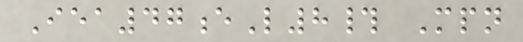Iea47eL8# Mpn
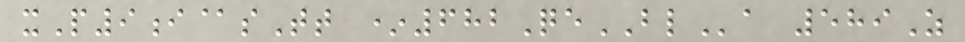xP9i@sTt *682QeBLa 589Z
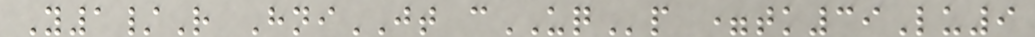Y1/R HniJT cUQp =tk39Lu9
